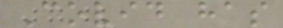Covid has
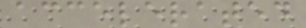accelerated
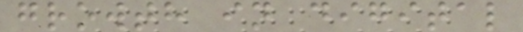growth in digital
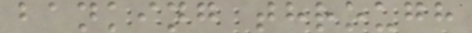banking through
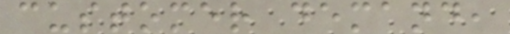customer demand,
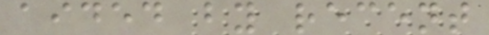aided by recent
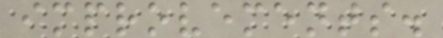improvements.
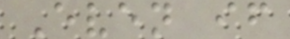Even if
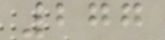277
